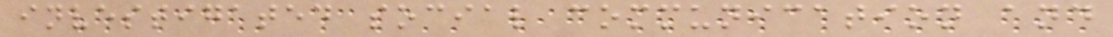investigated social communication and
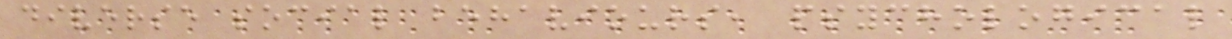diverse social behaviours, psychological
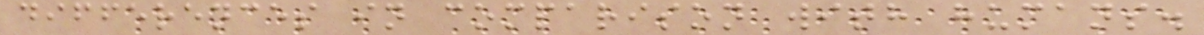differences in comparison with humans.
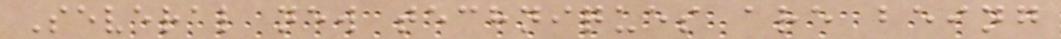Several new techniques are being
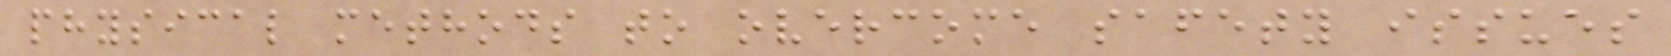physical methods to overcome safety issues
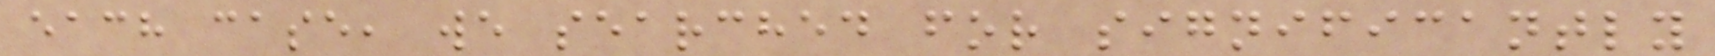each case, we searched for significantly
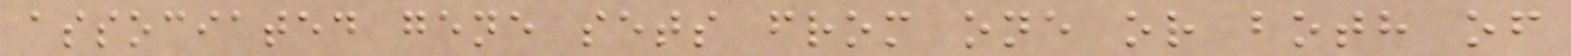associated gene sets from one or both of
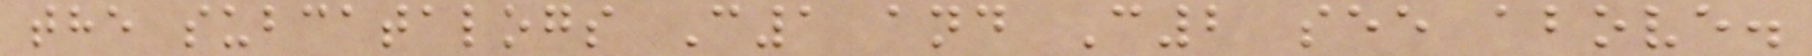the subcatalogs C1 and C2 see above.
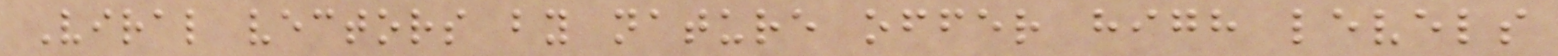Viral vectors by nature offer high levels
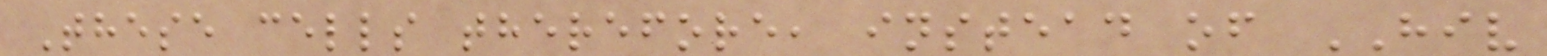These cells therefore, instead of HIV
